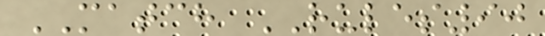MATCH RULES90
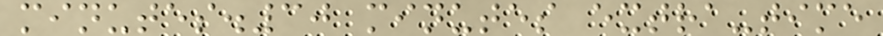minutes.30 minutes extra-time
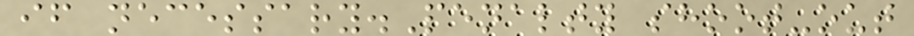if necessary.Penalty shoot-out
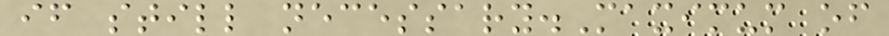if still necessary.Maximum of
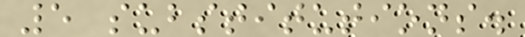5 substitutions.
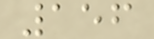156
